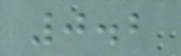0.2
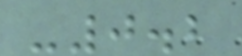-0.2
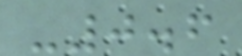-0.6
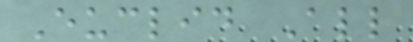Euclid All
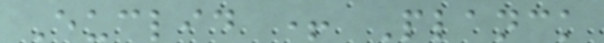Euclid + Planck
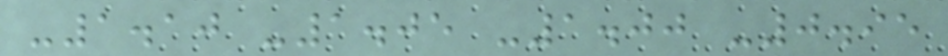-1.10 -1.05 -1.00 -0.95
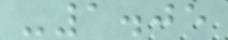-1.05
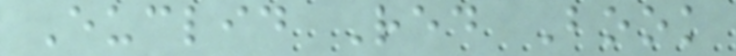Euclid Red Book
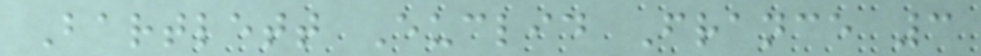Bartlett Euclid France 3
